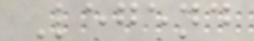Legend
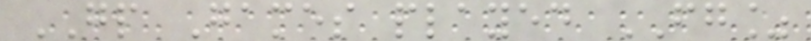GP Games played FG%
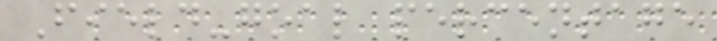Field-goal percentage
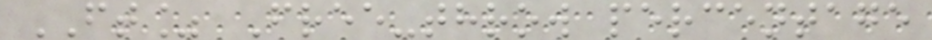FT% Free-throw percentage
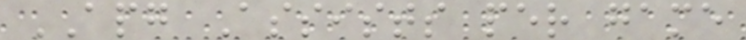APG Assists per game
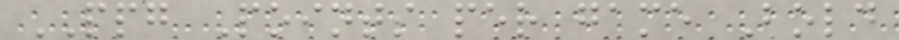PPG Points per game Bold
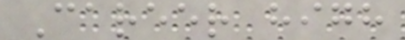Career high
